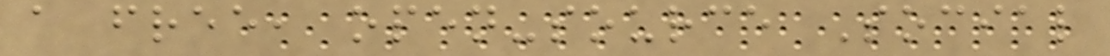a free, open-source Social
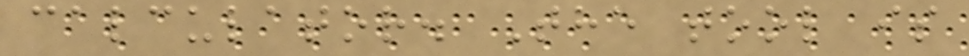calculator. The tool is
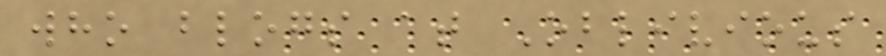who blogs at Oblivious
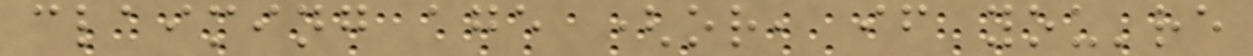claiming age (or, if you're
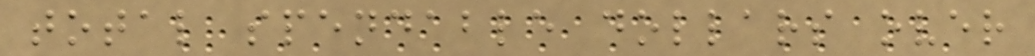total spendable dollars over
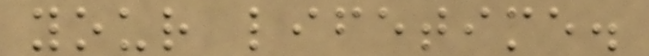your lifetime.
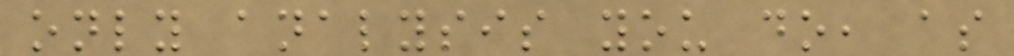only analysis you do, as
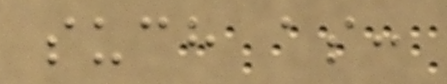such as:
